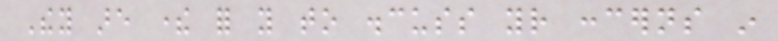They are there for you to discuss your concerns in
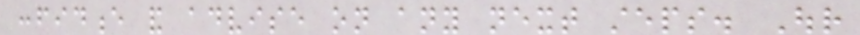confidence and advise on any next steps. Our
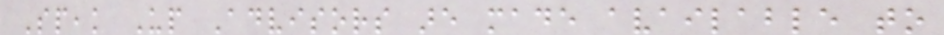Speak Up Advisors are made available to
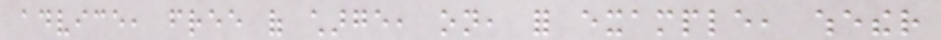advice, free of charge, on, for example, whether
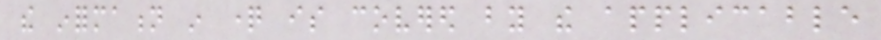the information in question is covered by the applicable
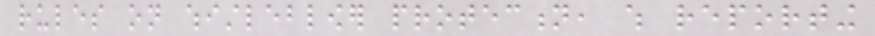rules on whistleblower protection, which reporting
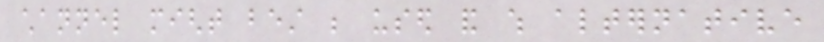channel might best be used and which alternative
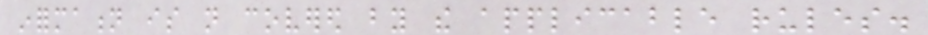information is not covered by the applicable rules.
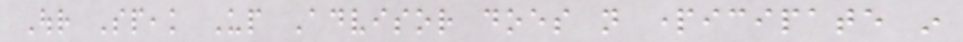Our Speak Up Advisor does not participate in
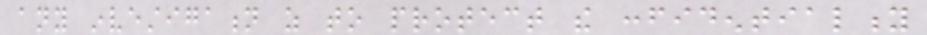any investigation as to protect the confidentiality
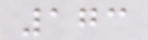173
